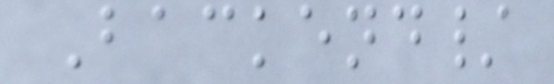Backend/
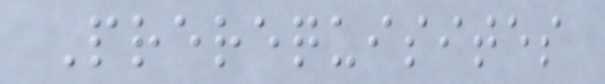Prerequisites
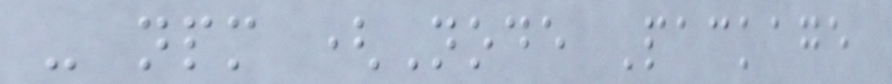- npm (Node Package
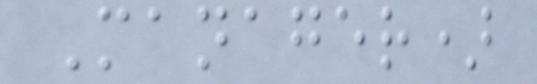Manager)
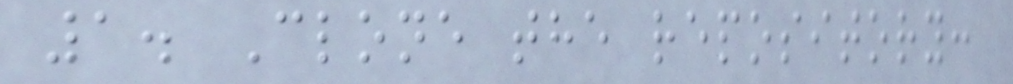1. Clone the repository:
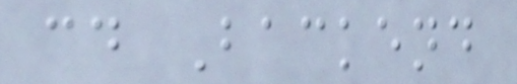cd Backend
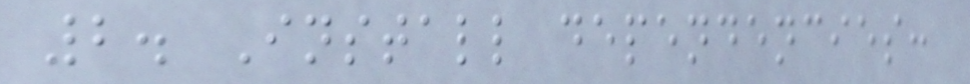2. Install dependencies:
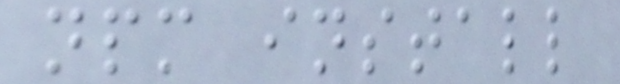npm install
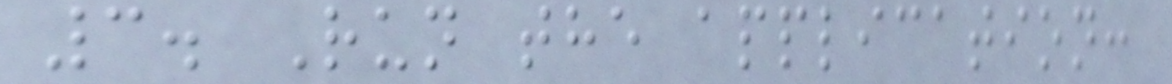3. Run the application:
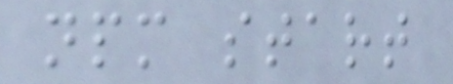npm start
